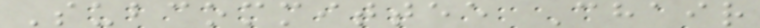Subcommittee Chair
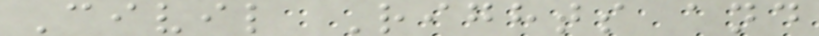Civil Rights and
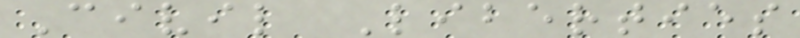Civil Liberties
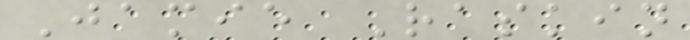Jamie Raskin
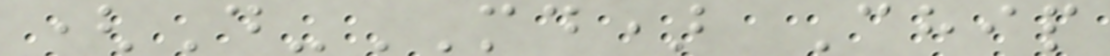(D-MD) Chip
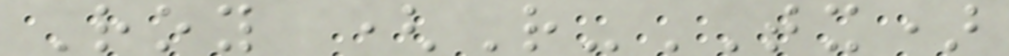Roy (R-TX)
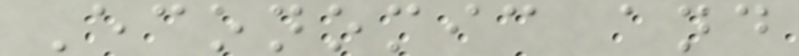Economic and
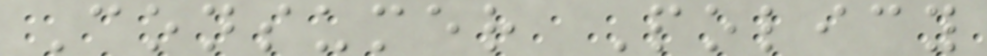Consumer Policy
